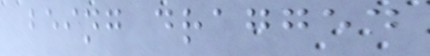being dragged
